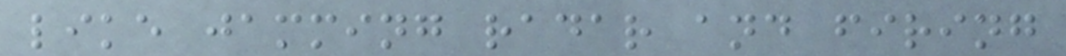like jamming radar and firing
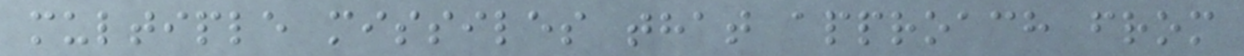multiple missiles that approach from
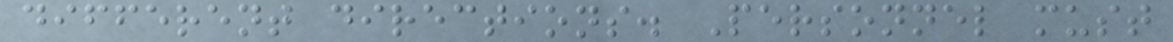different directions. Personnel must
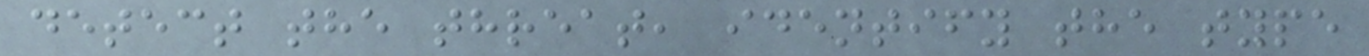detect the threat, identify the type
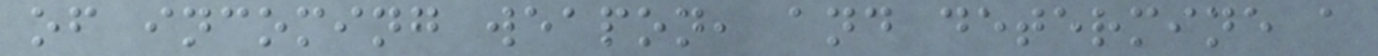of incoming weapon, and determine a
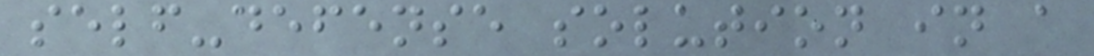self-defense solution in a
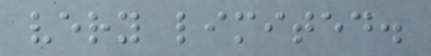very limited.
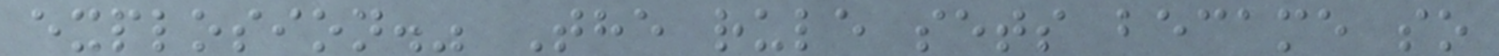explosion." The rule sets became so
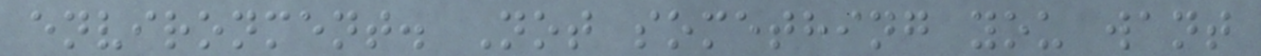environment. Not something you want
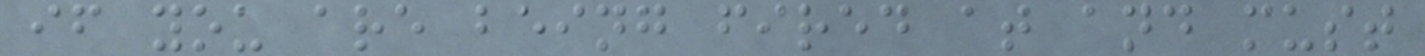if you are being fired at and must
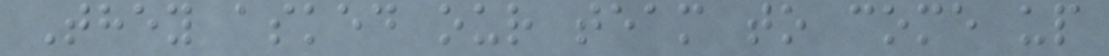They asked our team to come up
